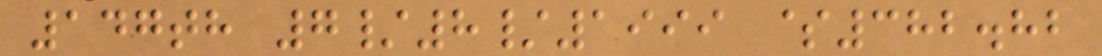147th 7/8/1999 $382.82
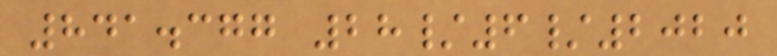841.377 28/6/2020
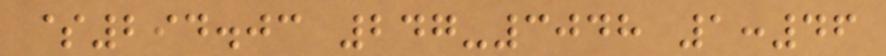$294.03 247-3048 1:46
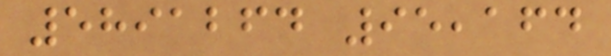5891264 95,164
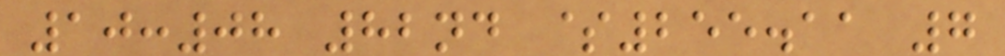10:08 82nd $255.11 7
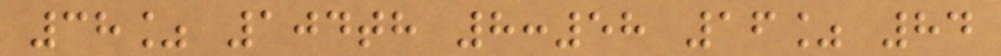38% 104th 8:58 16% 84
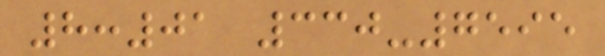8:01 330-7595
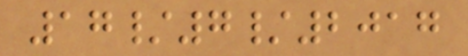17/7/2017
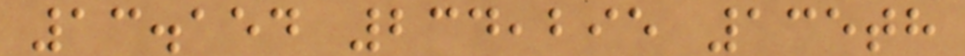13.154 234,295 135th
